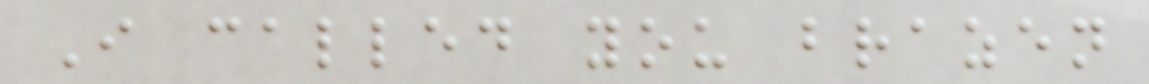I called you brazen
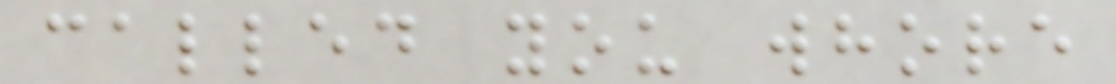called you whore
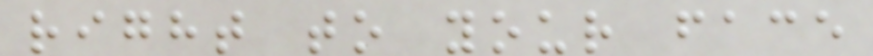right to your face
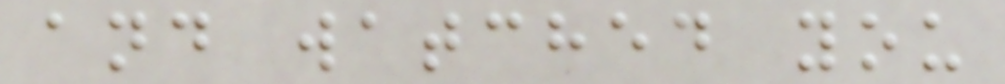and watched you
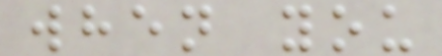when you
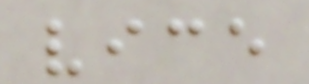vice
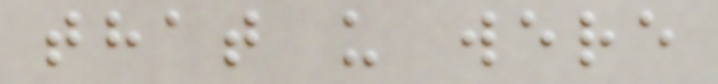that u were
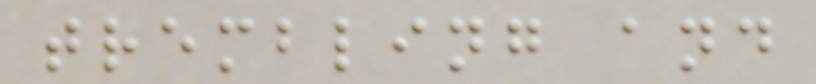trembling and
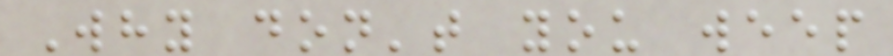Why don't you weep
